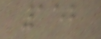152
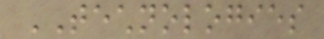TECHNOLOGIES
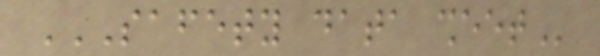SAFETY DATA SHEET
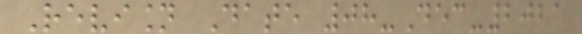Revision Date 08-Dec-2021
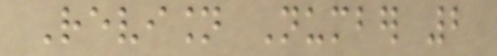Revision Number 2
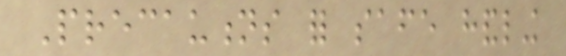Precautions for safe handling
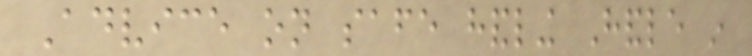Advice on safe handling Handle in
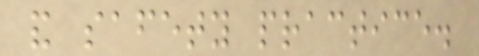and safety practice.
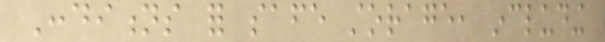Conditions for safe storage, including
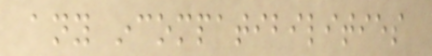any incompatibilities
